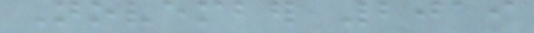November 2019
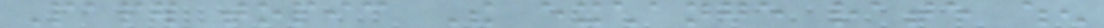Paper topic The exchange rate when
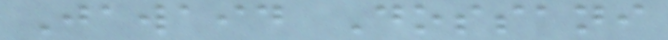Jawaid Dossani
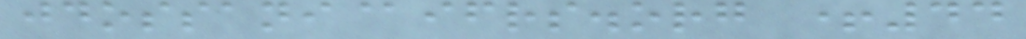jdossani@ifrs.org +44
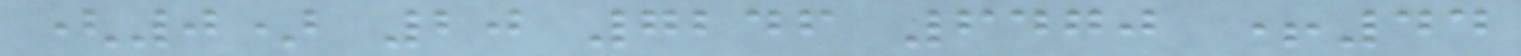(0) 20 7246 6470 +44
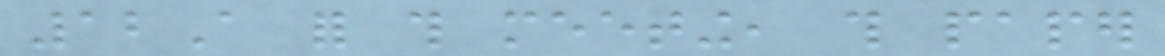12A for this meeting, this paper
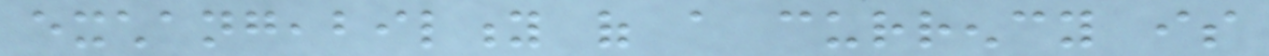exchangeability of a currency is
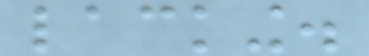lacking.
